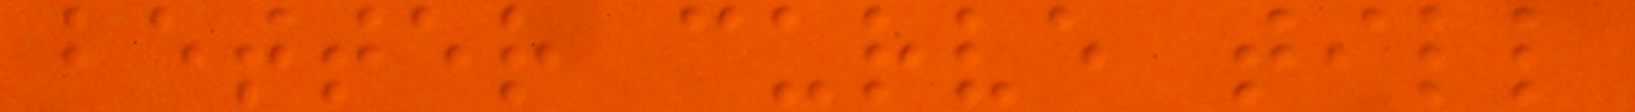better curve till
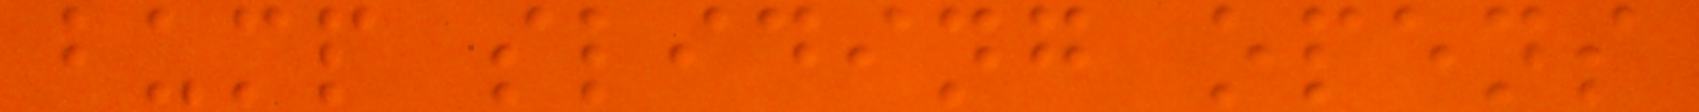bump sliding opens
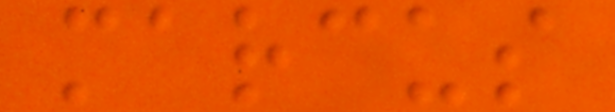marcus
